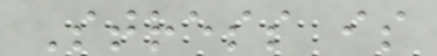Stress is
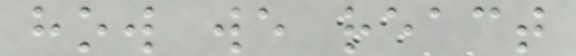how we react
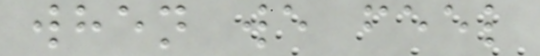when we feel
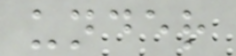under
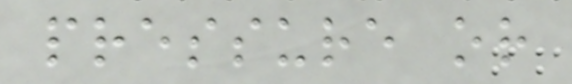pressure or
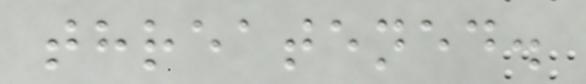threatened.
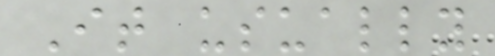It usually
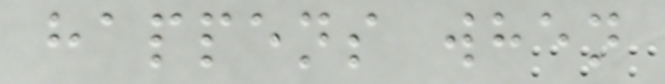happens when
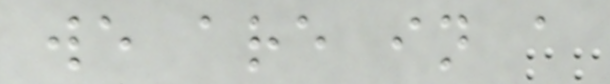we are in a
